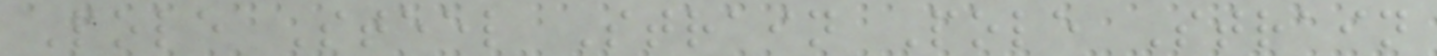Pole Steel Strain Pole Strain
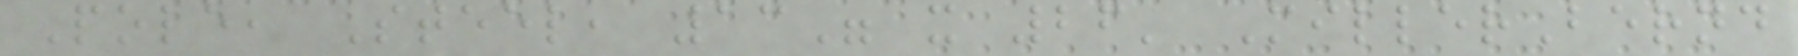Pole, Steel, 13" x 26' MillerBernd
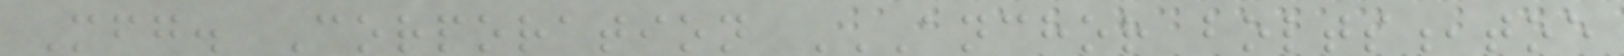Mfg. Corporation ANCHOR BOLTS,TOE
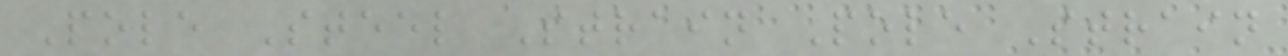Pole Steel Strain Pole Strain
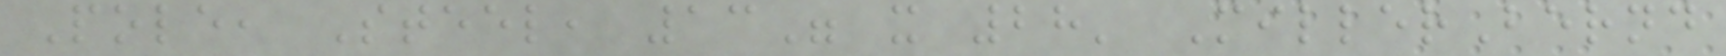Pole, Steel, 13" x 28' MillerBernd
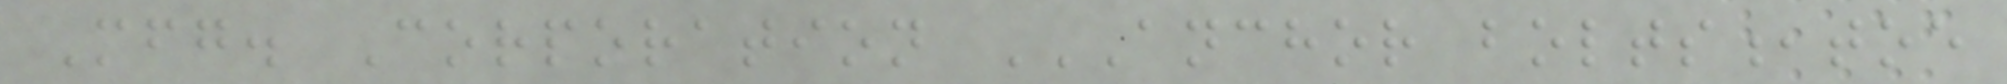Mfg. Corporation ANCHOR BOLTS,TOE
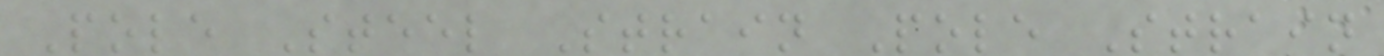Pole Steel Strain Pole Strain
